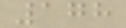178
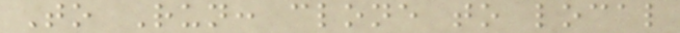To Run: clone to local
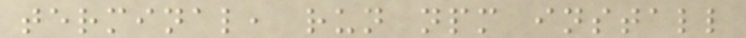terminal, run npm install
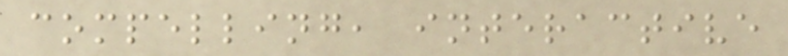compelling, interactive
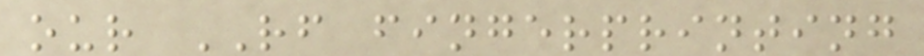our RF fingerprinting
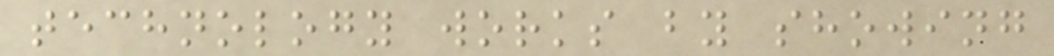technology works by showing
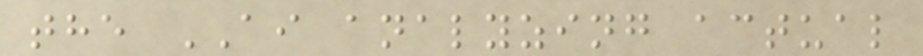the AI analyzing actual
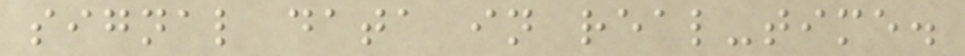signal data in real-time.
